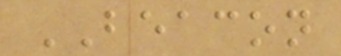BEACON
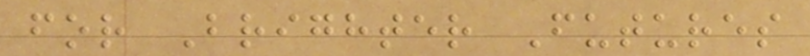for Brighter Futures
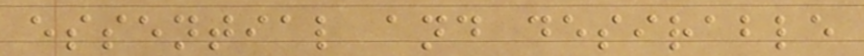essential and desirable
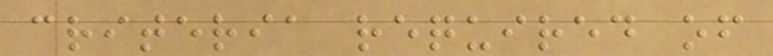criteria required of
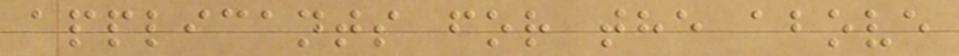applicants for the above
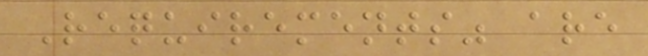Requirements" are
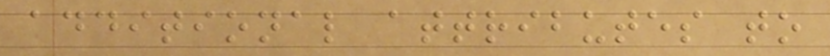additional attributes to
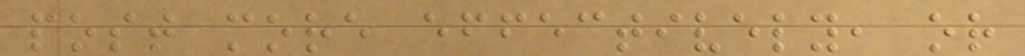post more effectively, or
